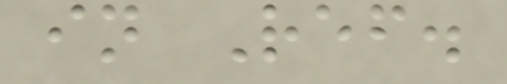in Ref.
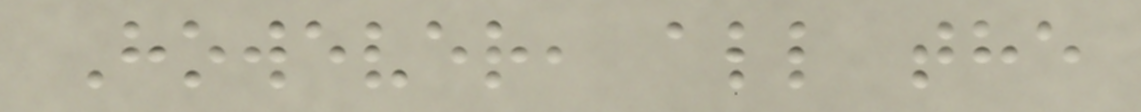However, all the
